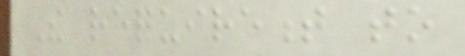The requirement to
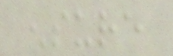ensure
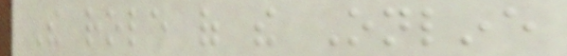The role of the Online
